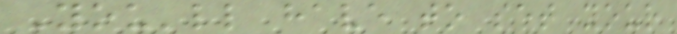You'll have to set your
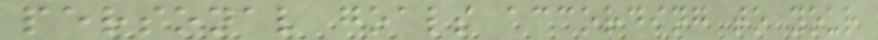personal goals according to your
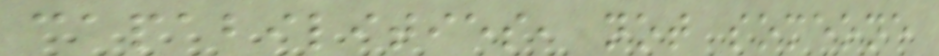capabilities, not someone
